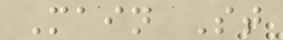Main St
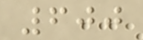600
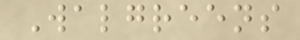Walgreens
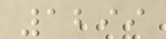1299
